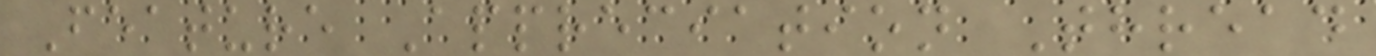Feature Appreciation Thread
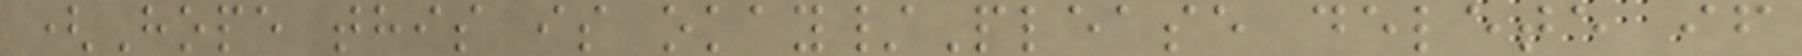(Hope this is okay/Please delete if
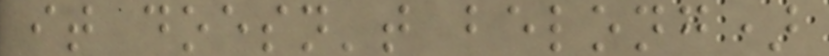it doesn't belong)
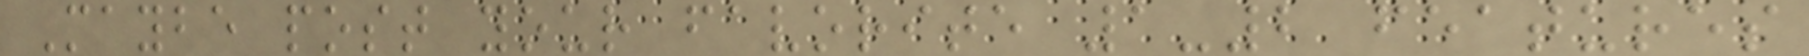Maybe post your favorite 1-2 features
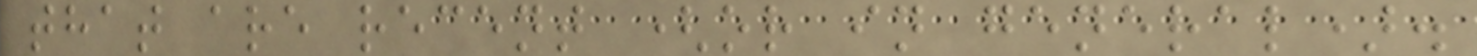that are recent (or in general).
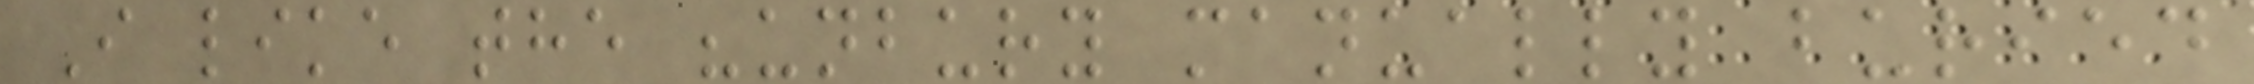I like the "unbury manually buried
